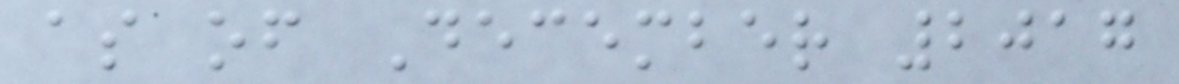as of December 2017
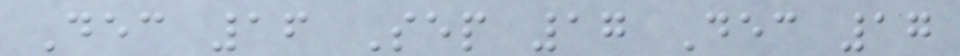Dec 16 Sep 17 Dec 17
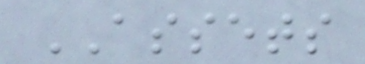ASSETS
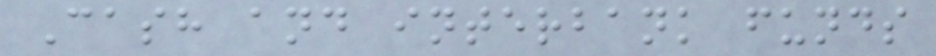Cash and interbank funds
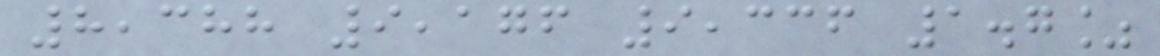8,388 9,176 9,336 1.7%
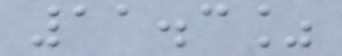11.3%
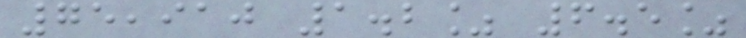75,910 1.2% 6.5%
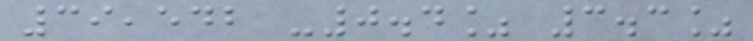39,542 -0.4% 3.3%
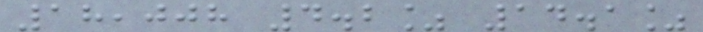18,008 4.2% 14.1%
